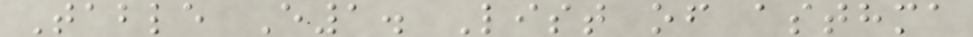Table E1. List of asthma
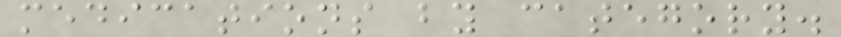medications by category.
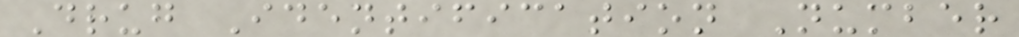Drug Identification Number
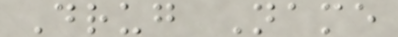Drug Name
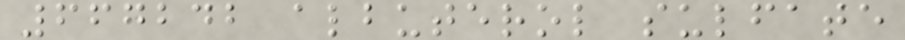667242 albuterol sulfate
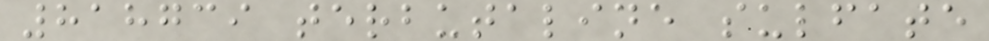818739 terbutaline sulfate
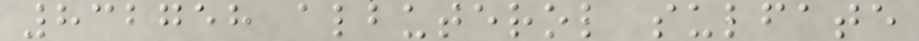832758 albuterol sulfate
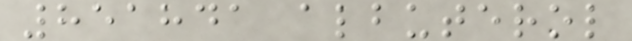851841 albuterol
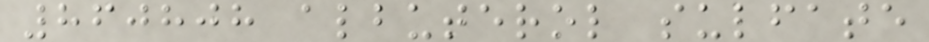860808 albuterol sulfate
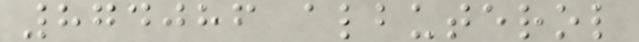874086 albuterol
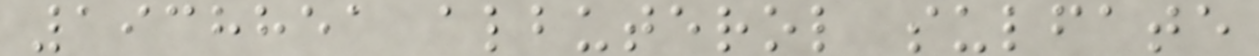1938851 albuterol sulfate
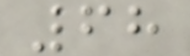68
